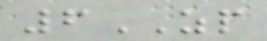6ZP
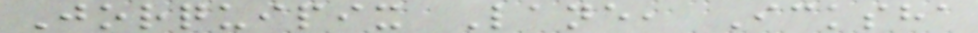Jorquipix Lane, Icksha
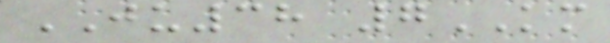JU38 7KM
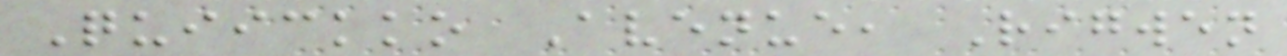Quiickko Avenue, Rigwen
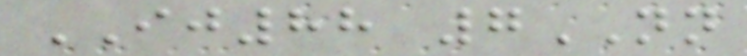IJ88 7NN
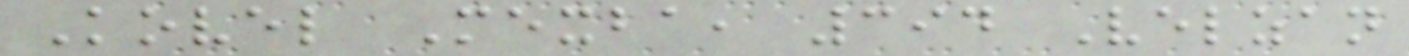Kovel Mexba, 394 Velzan
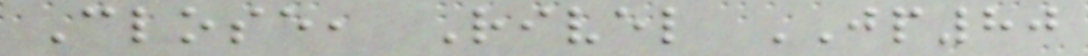Close, Rivel JP80
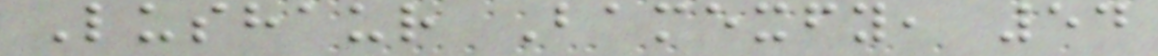Lushaur Bamexfy, 54
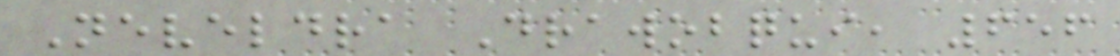Neveldra Drawobqui, 656
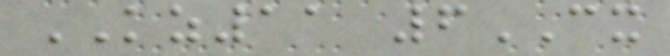KZ11 6CX
